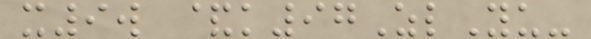x9w &k97ZlYu-
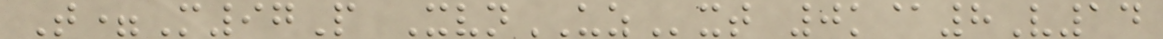T=M97P XvnUZxt 0k@8V14
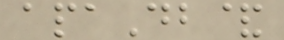apaDb&
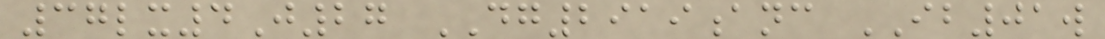37lx4J27 DG2919anc IB01w
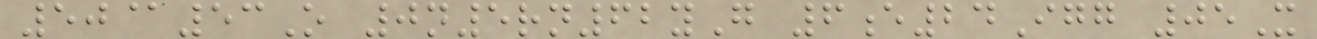50@53O 0n5rn62yG 6e24Igg 05X
